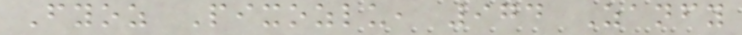Fyoz Pixozlu, 974 Zanfy
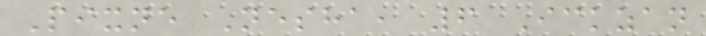Pixne Nesha, 6 Ickzan
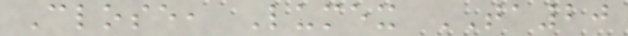Close, Lumex TA20
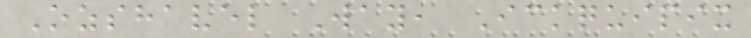Ozshavel Way, Ickquipix
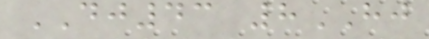DJ43 8HJ
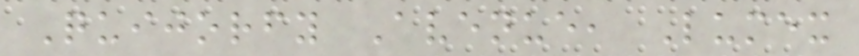Quijorfy Avenue, Lumex
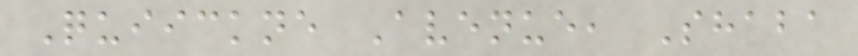Quiickne Avenue, Shaba
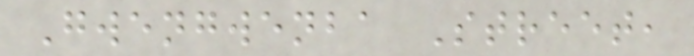Gwengwenba Street,
